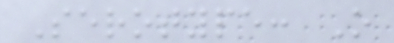Serotype: O
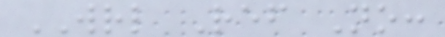WRL Ref No:
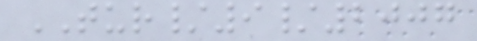TUR/9/2007
